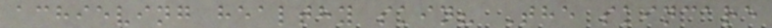achieving healthy skin? The skincare
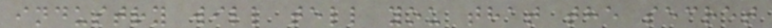industry will tell you that the secret
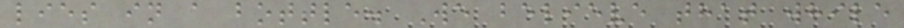lies in a bottle. We believe that while
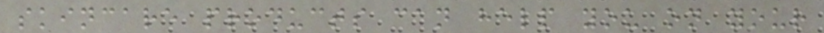skincare products can help you on your
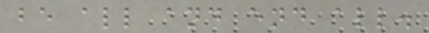be all and end all.
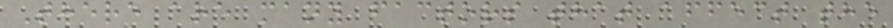There are many factors that affect the
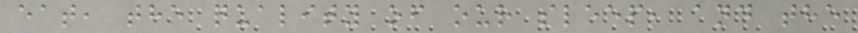eat, the quality of our sleep, and the
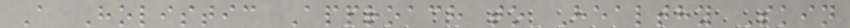A Holistic Approach to Healthy Skin
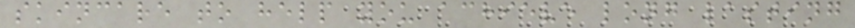skincare to help you achieve long lasting
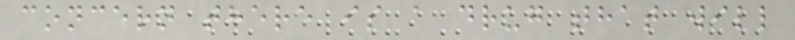concern there is a drug that will
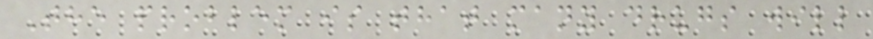The problem is that many drugs will
